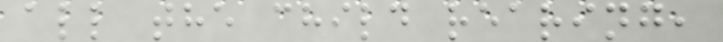all the child rearing,
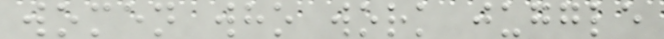women who work juggle
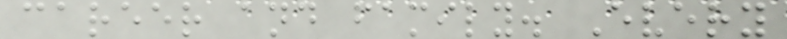career and family. Every
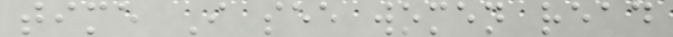time I see women read
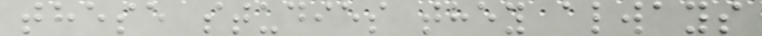these studies they always
